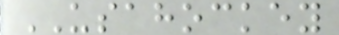USAHOCKEY
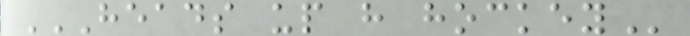HEADS UP H HOCKEY
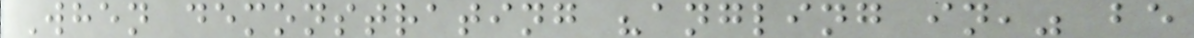When demonstrating "angling in," be
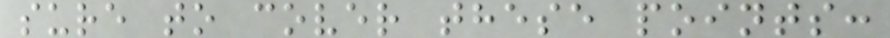sure to cover these points:
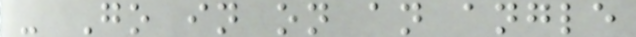- Go in on an angle
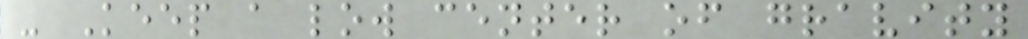- Keep a low center of gravity
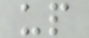up
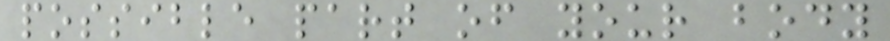possible part of your body
